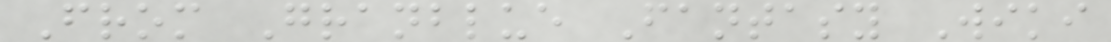From Granblue Fantasy Wiki
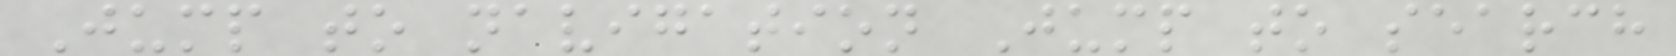Jump to navigation Jump to search
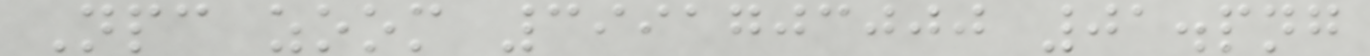Npc zoom 3991703000 01.png
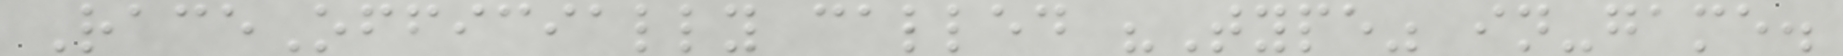RaceOfficially called "Type" in-game.
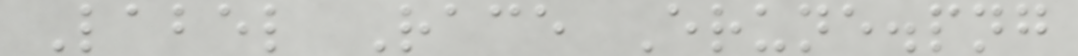Label Race Erune.png
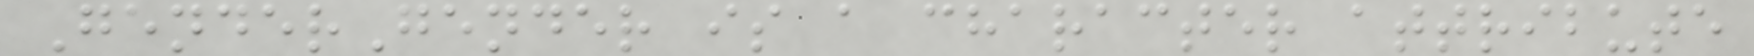GenderGender is a character attribute
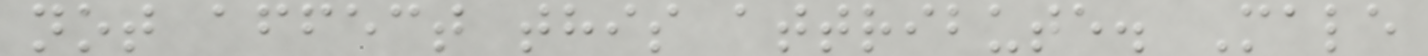not affect this attribute. Male
